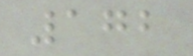172
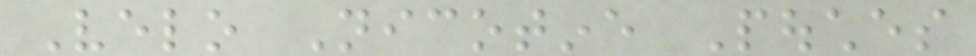Velo Nicotine Pouches
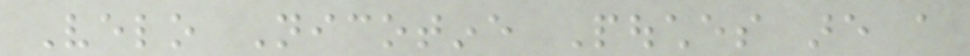Velo Nicotine Pouches are a
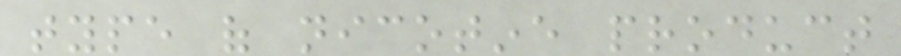type of nicotine product
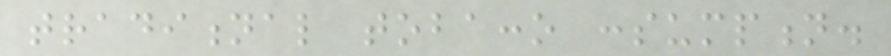traditional tobacco consumption.
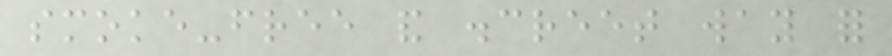smoke-free and discreet way for
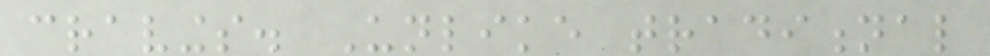cravings. Unlike traditional
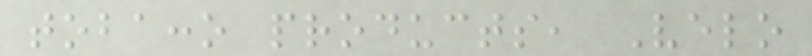tobacco products, Velo
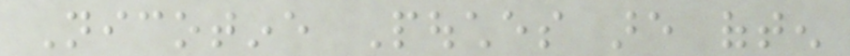Nicotine Pouches are often
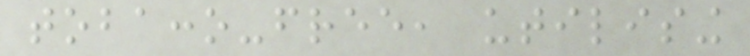tobacco-free, utilising
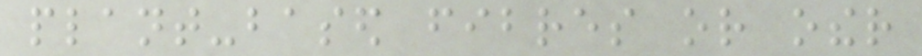plant-based fibres or other
